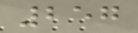257
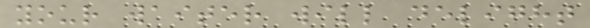your waiter will delight
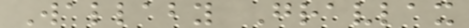Wallaby Gravlax
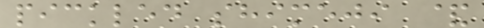pickled shimeji &
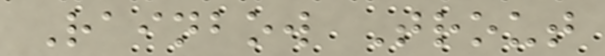Rainbow Trout
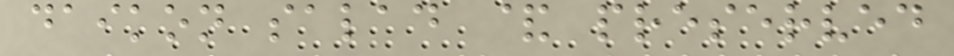daikon salad & preserved
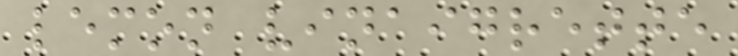lemon vinaigrette
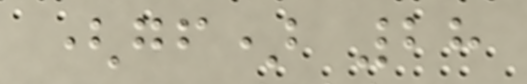(gf) 28
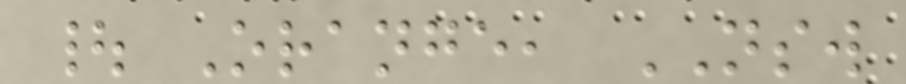| Orange, NSW
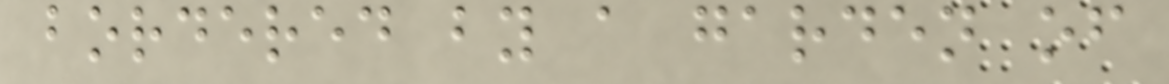bordered by a garden of
